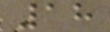18
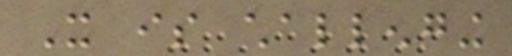It is challenging
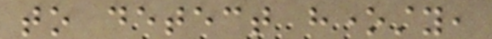to detect honesty,
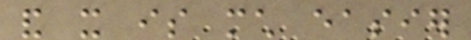and it is much easier
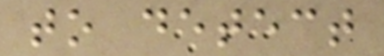to detect
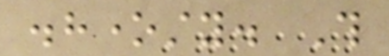dishonesty. This
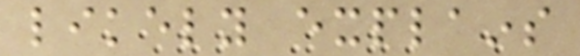likely explains
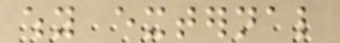why external
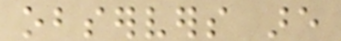observers are
